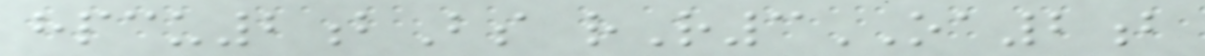hpcu2bBs rR3OA2b
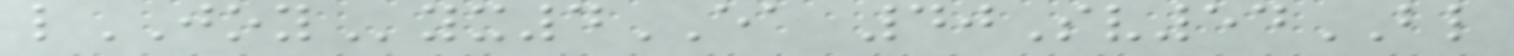lJOYyx4EA 40Sv54BL
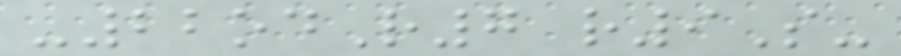-22odR7 r9S-
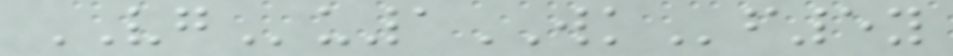VGu1WKf5y
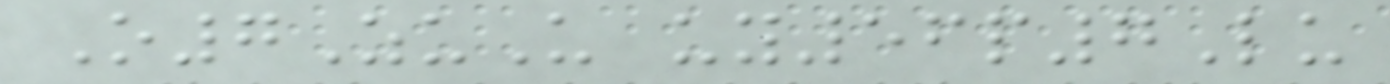O7ZuU uy56p7Lu
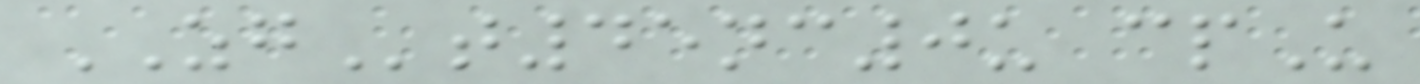ZGt45nc0u cpU
